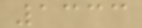1333
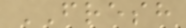FRESH
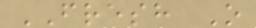FRESH O
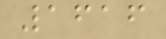1616
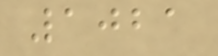1021
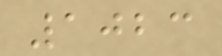1023
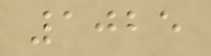1025
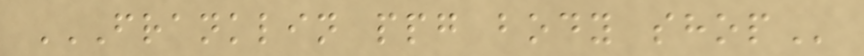FRANKLIN PPG BODY SHOP
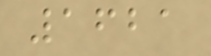1621
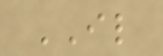IL
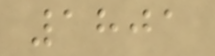1801
